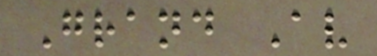Grand Av
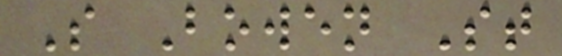S Bowen St
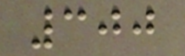300
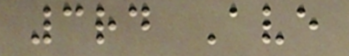3rd Ave
